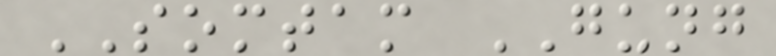SOMTAM GUNG
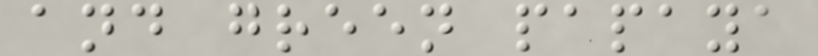and green papaya
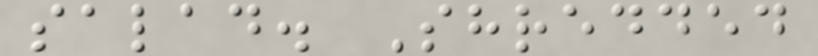salad. Shredded
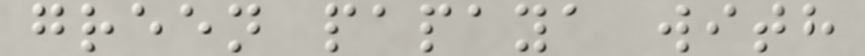green papaya with
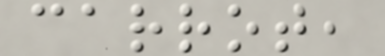carrot,
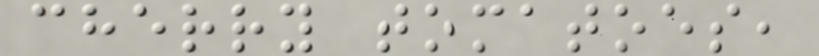cherry tomatoes,
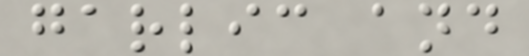garlic and
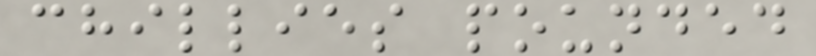chillies pounded
